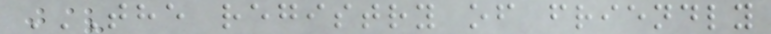THE REGISTRY OF FRIENDLY
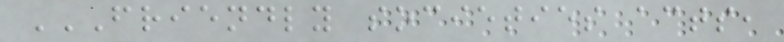FRIENDLY SOCIETIES ACTS,
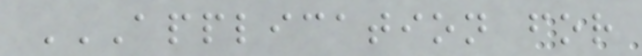APPLICATION FOR
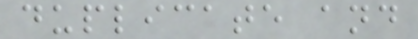duplicate and
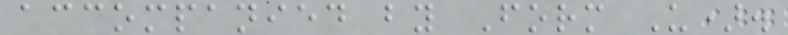accompanied by Form U).
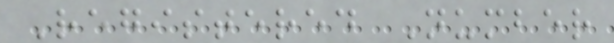Registered Number
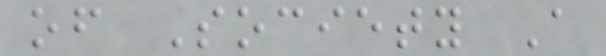of Society A
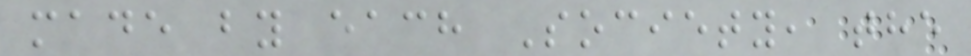made by each Society, the
